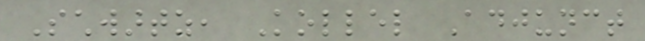Schwartz, Kollel Adjunct
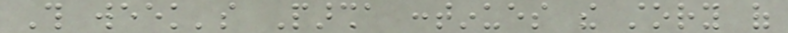This week's Parsha continues the story of
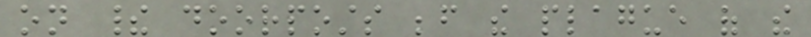on their doorposts before the plague of the
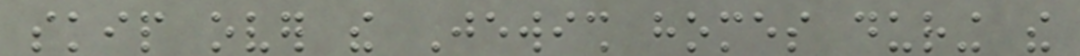skip over the Jewish homes during the
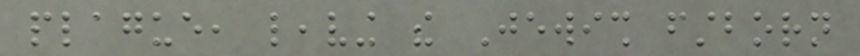plague, leaving the Jewish firstborn
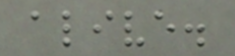alive.
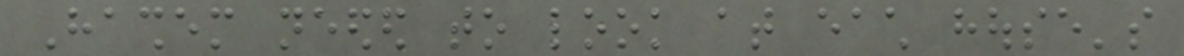Hashem needed to look at each house's
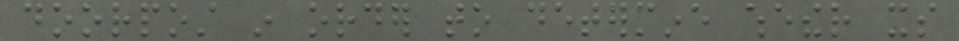doorpost in order to determine whether its
